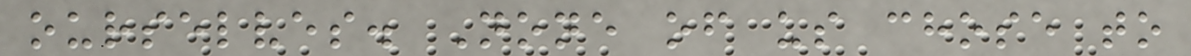ourselves. None of us chose to
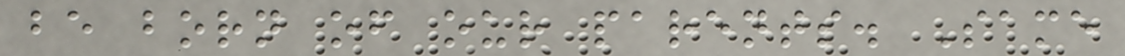be born of our parents. Same
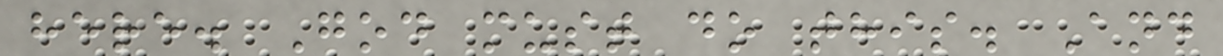here. God must do this. And
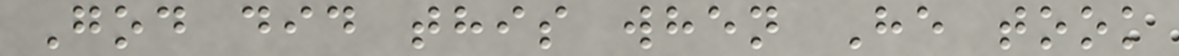God did this when He took
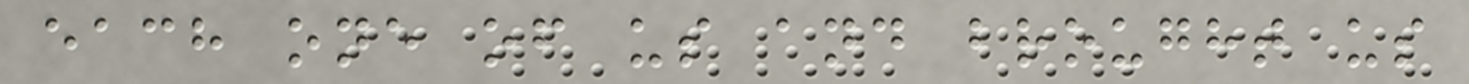each one of us and brought us
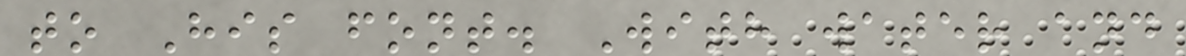to His font. With water and
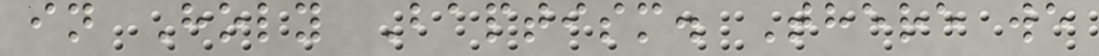in Holy Baptism. There we
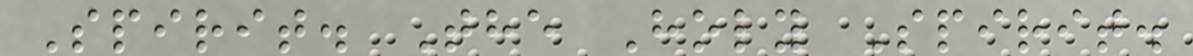Spirit. The Holy Spirit.
